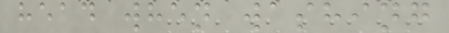head when washing
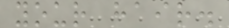your hair.
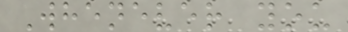Whenever you
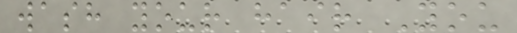wash your hair You
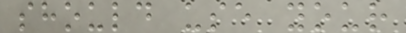should use your
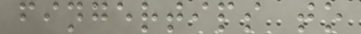fingertips to
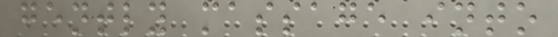gently massage into
